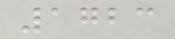1723
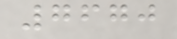7670
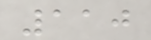110
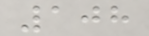108
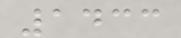1433
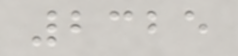2325
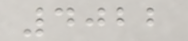4022
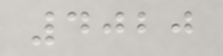4020
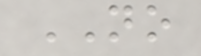NO
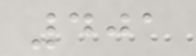401
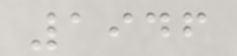1946
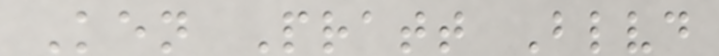Ken Pratt Blvd
